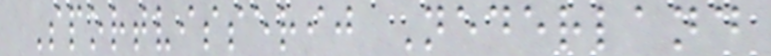Sportvisserij Nederland
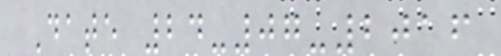Date 24-07-2016
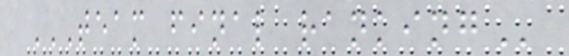TEAM FINAL RANKING
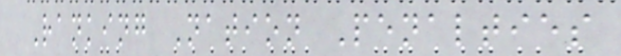Ranking Nation Penalties
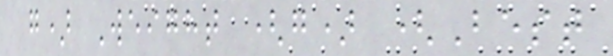g) Weight (g) (Best
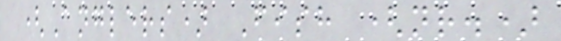(Anglers) Fish (nr.)
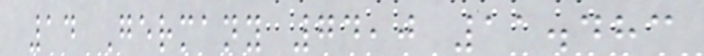14 Germany 74,0 11.483
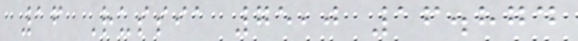16 Russia 75,0 16.874
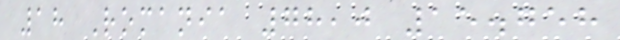18 Romania 78,0 15.758
